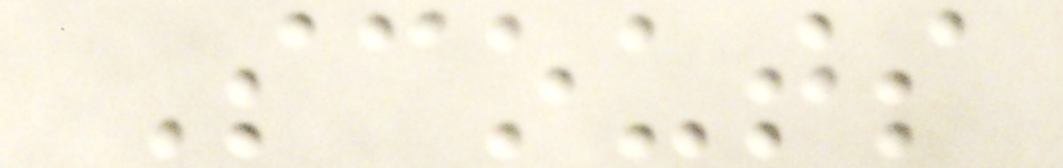Scouts
